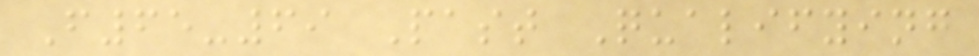F65-69 Past Qualifying
